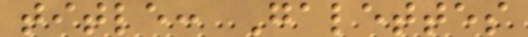title: Galettes
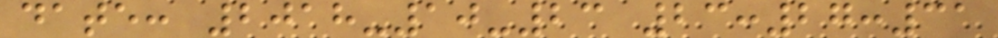date: 2018-10-23 23:27:31
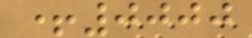+0000
